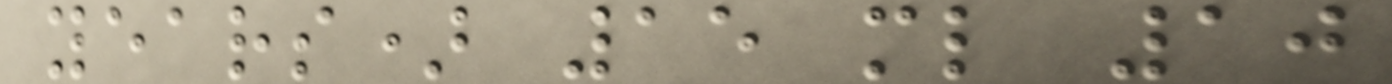years) 15 ml 10
